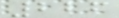226
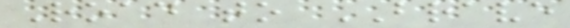Road to BRAVE
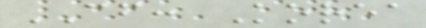CF: Korea
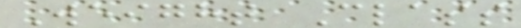Weight Class
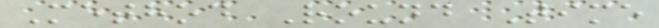Method Round Time
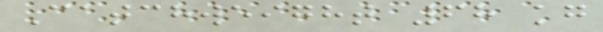Catchweight 68 kg
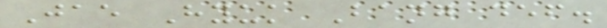Jae Hyuk Bang def.
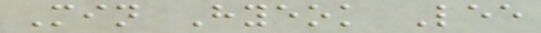Min Hyeok Lee
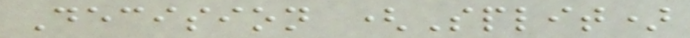Decision (Split)
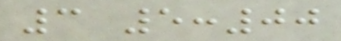3 5:00
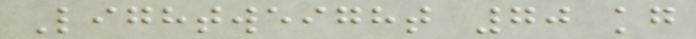Lightweight 70 kg
